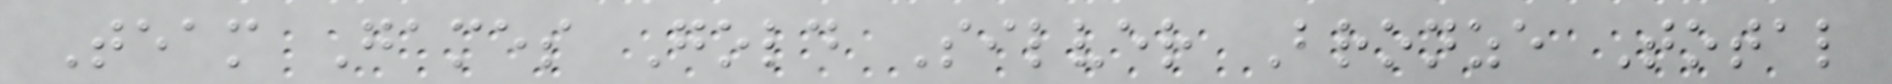Team Games Gold Silver Bronze Total
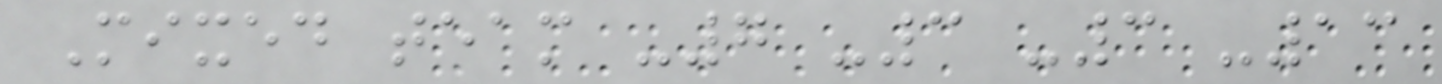Mixed team -7 -3 -3 -13
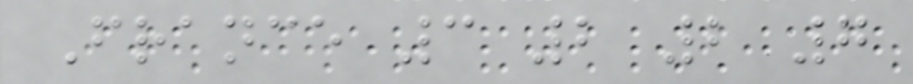France 3 2 2 7
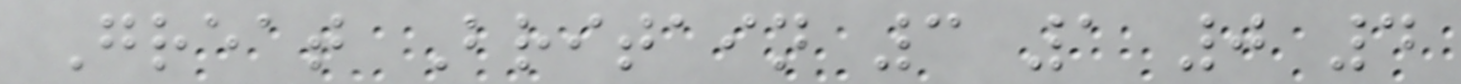Great Britain 3 1 0 4
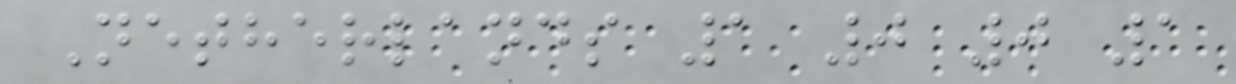Netherlands 1 0 0 1
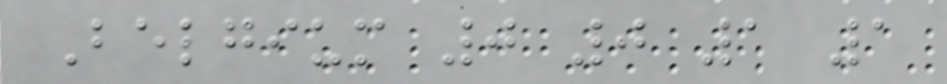Belgium 0 0 1 1
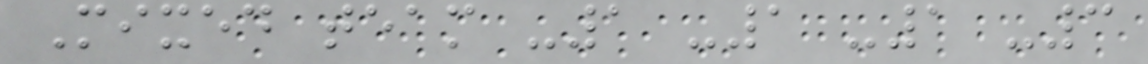Mixed team -1 -1 -1 -3
